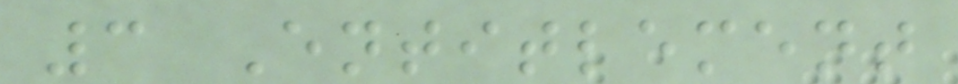3 Entitlement
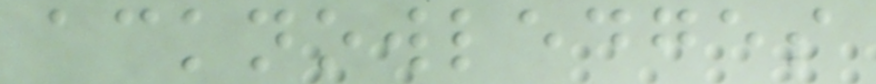acknowledges
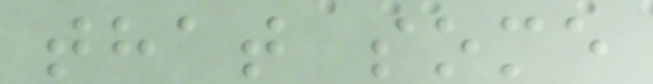that some
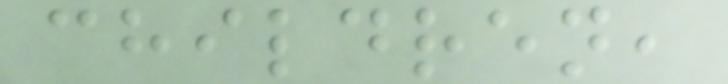children,
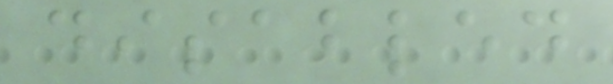disabled
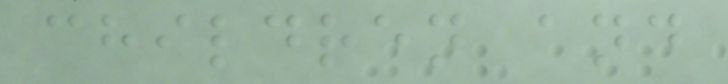children and
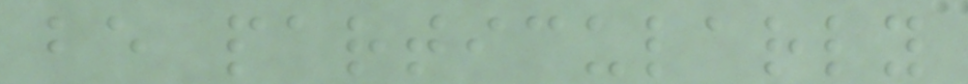be particularly
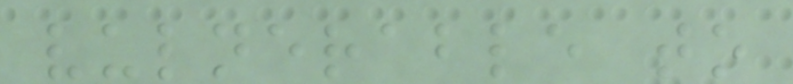vulnerable to
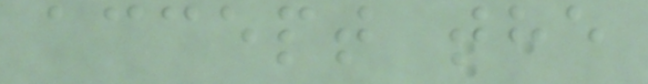accept the
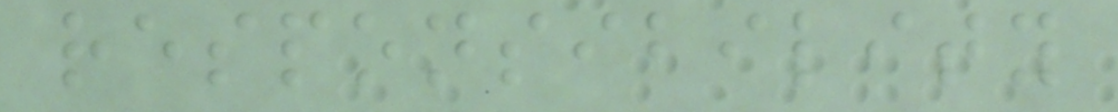responsibility
